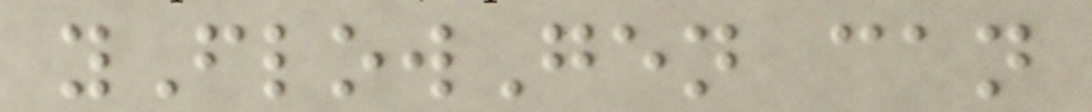yFlowGen can
